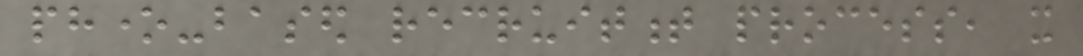phone-based recruitment process, it
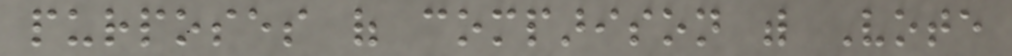purposes of comparison with Vote
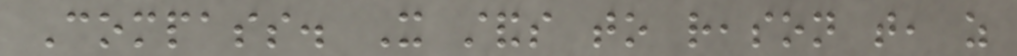Compass. It stands to reason that, as
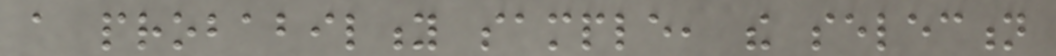a probability sample, the selection
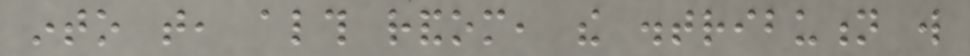into that, although random, the distribution will
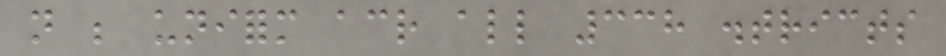not be uniform across all 338 districts
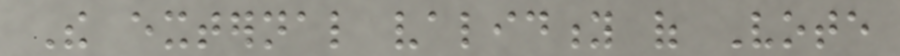The external validity of Vote
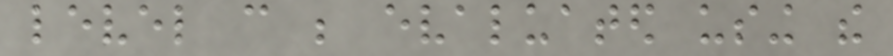level can be evaluated using the
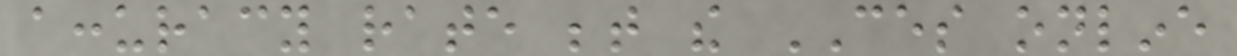accuracy rate between the CES online
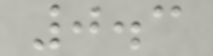0.3
